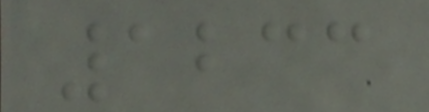1233
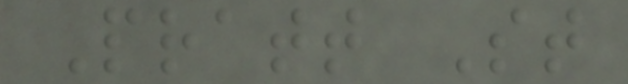Pratt St
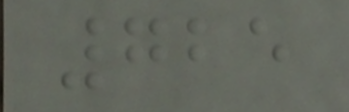725
